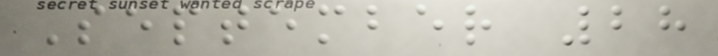September 28
